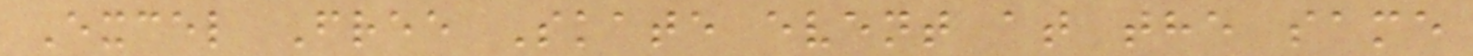Excel Free Skate event at the same
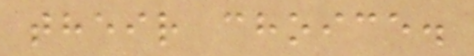their choice.
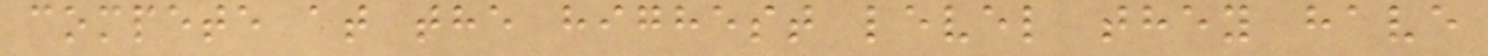compete at the highest level they have
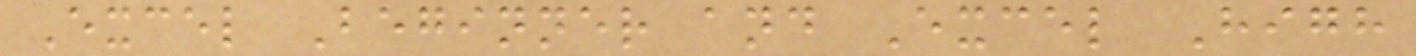Excel Beginner and Excel High
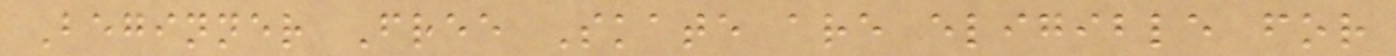Beginner Free Skate are eligible for
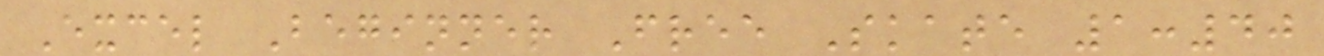Excel Beginner Free Skate 1:40
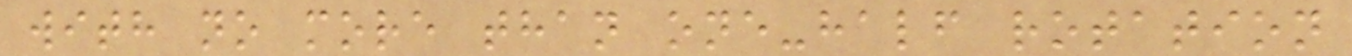with no more than one-half rotation
